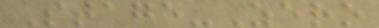Stage-Zero
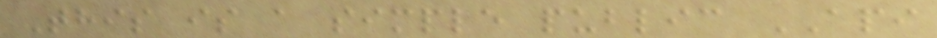This is a simple public API
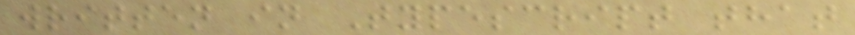written in Typescript that
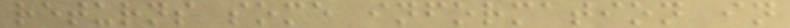returns some information in
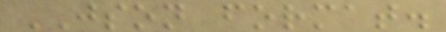JSON format.
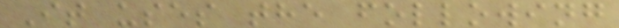It uses the following
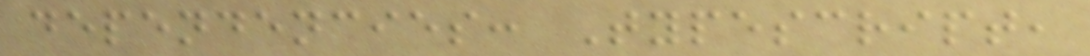dependencies: Typescript,
